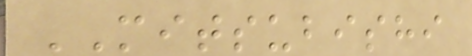MITSUBISHI
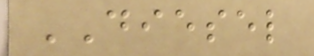DIESEL
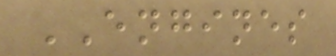ENGINES
